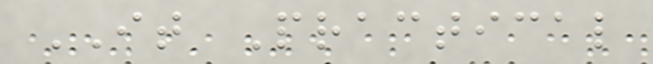IT Practical
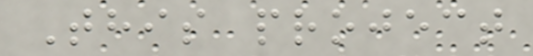This project
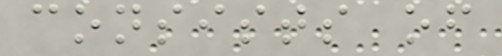consists of
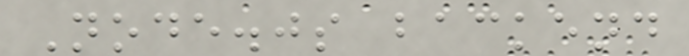Node.js backend
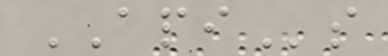APIs
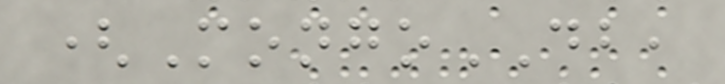(MongoDB,
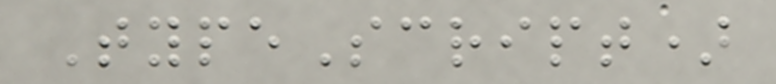TypeScript)
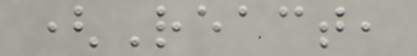(React,
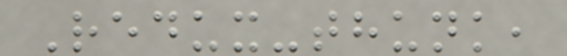Redux-thunk,
